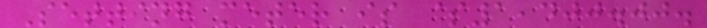Setting meter is $1,400.00.
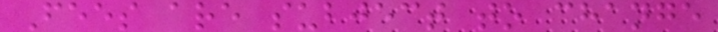Fees are subject to change
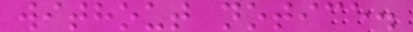without notice.
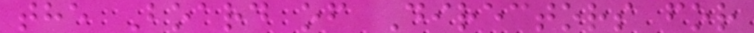the Board of Directors for
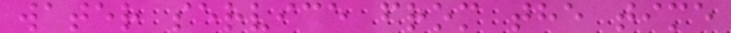water service from the time
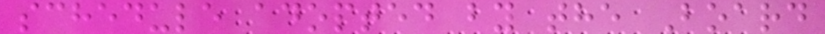schedule adopted by the Board
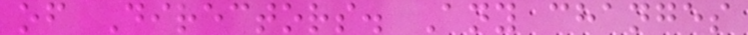of Directors. Any changes
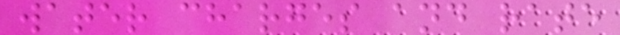water charges and rate
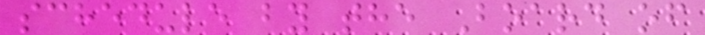schedule by the Board of
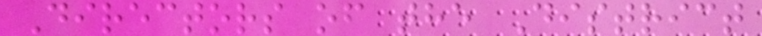Directors of the District
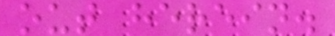out herein.
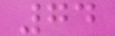74
